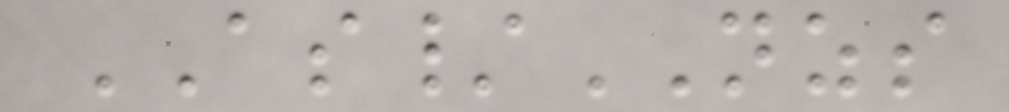AS/NZS
